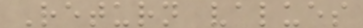Return values
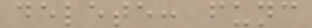delete: func
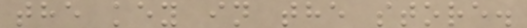the key in the store.
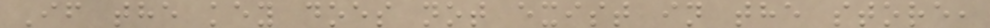If the key does not exist in the store,
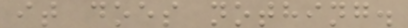it does nothing.
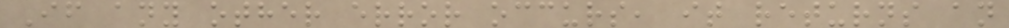If any other error occurs, it returns an
